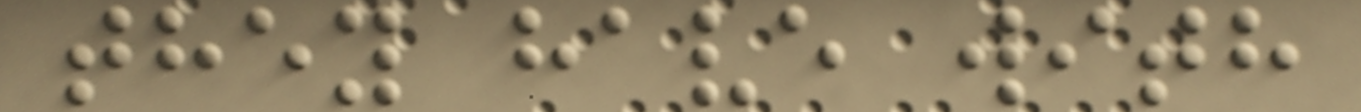they have with
